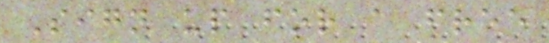Sign up for a free
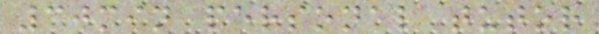30min personal tutor
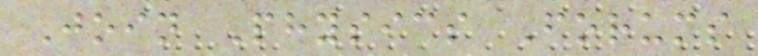Join Physics Forums
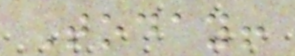Today!
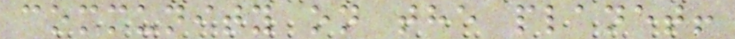community on the planet!
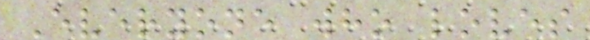Everyone who loves
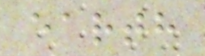earth
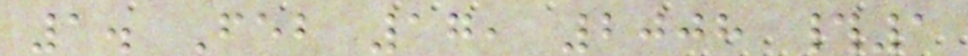1. Feb 17, 2008 #1
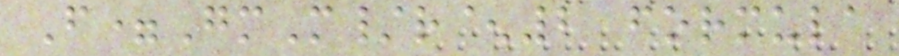F=GmM/r^2 formula
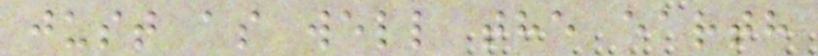just as well the earth
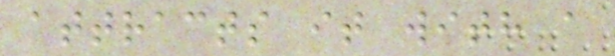attracts it with a
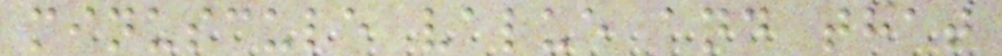minuscule value and that
